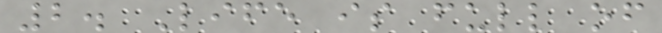2. Life is full of
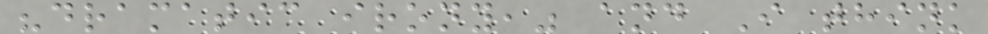"dramatic irony," and I think
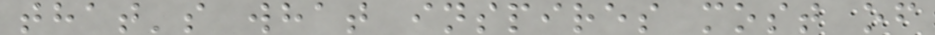that's what inspires most of
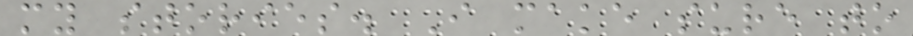my stories. I make sure to
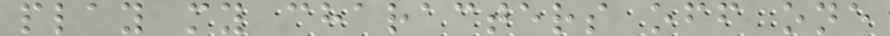play my characters off one
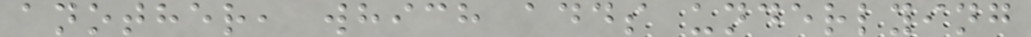another, which adds underlying
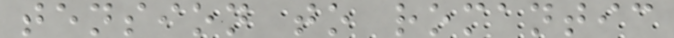tension to romantic
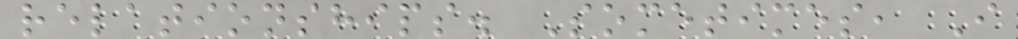relationships. Sometimes, I
